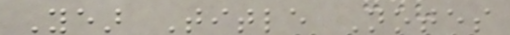Year Title Notes
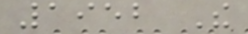1952 The
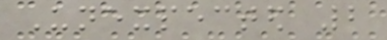Unexpected 2
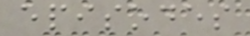episodes
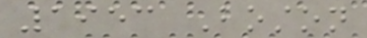1953 Boston
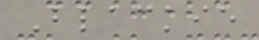Blackie
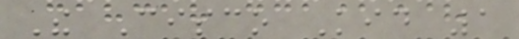The Cisco Kid 1
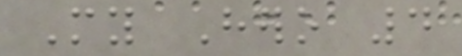My Hero 4
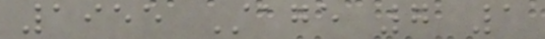1955 Stage 7 1
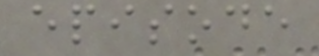episode
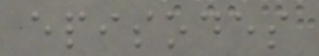episodes
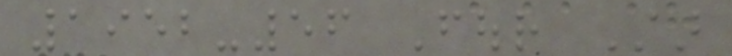1952-56 Four Star
